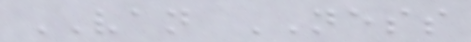VAN NESS
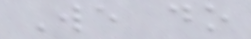We do
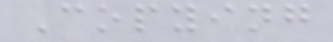Copying
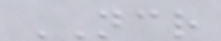NCR
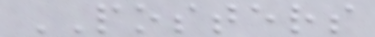POSTERS
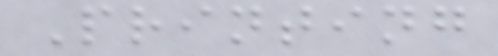Printing
